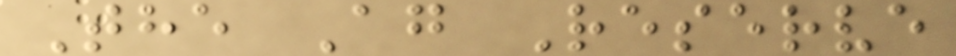The Ag Reserve
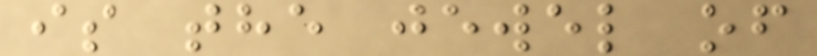is the jewel of
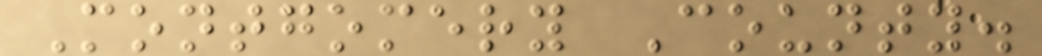Montgomery County.
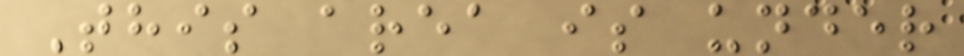This area is under
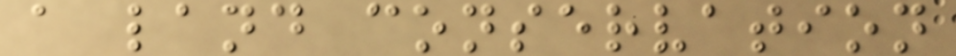a land conservation
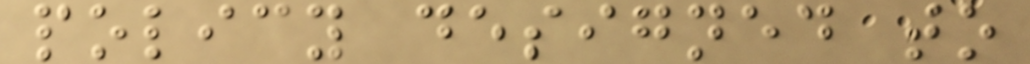policy designed to
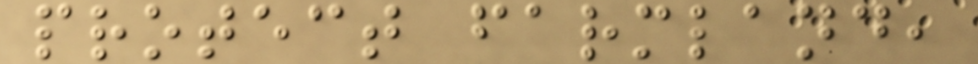protect farmland,
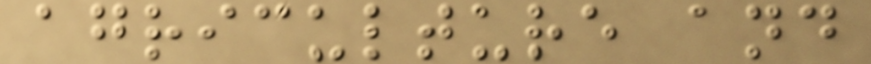agriculture and
